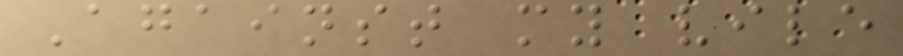Against my vile
